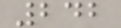242
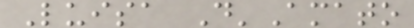Luisa D'Amato
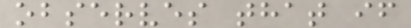observes that if
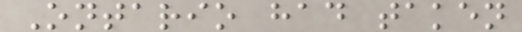Ontario had taken
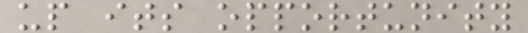up its opportunity
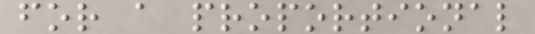for a proportional
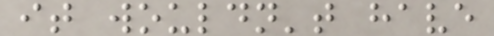it wouldn't have
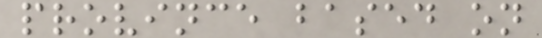province based on
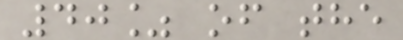40% of the
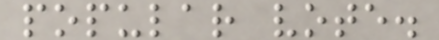popular vote.
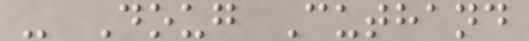- Doug Cuthand
